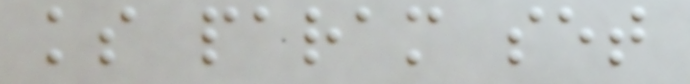ks param set
